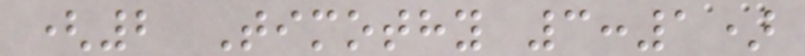(2 Timothy 3:1)
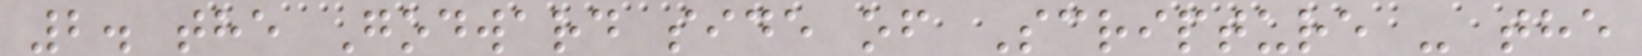2. the Godward side of Scripture - the
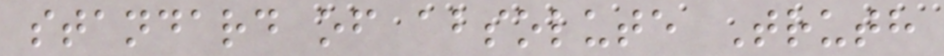standard of absolute Truth
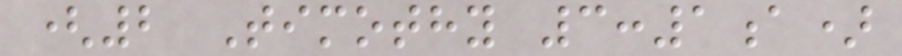(2 Timothy 3:1a)
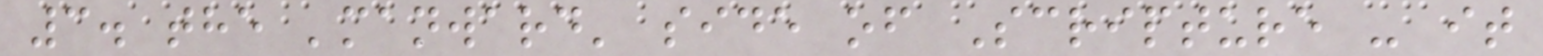3. the 'manward' side of Scripture - it
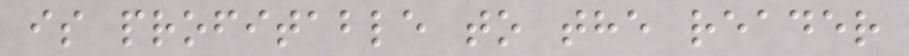is profitable to the reader
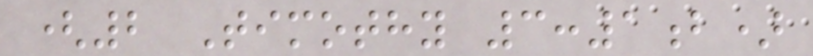(2 Timothy 3:1b)
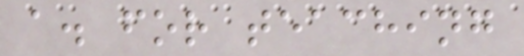a. for teaching
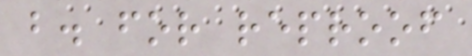b. for reproof
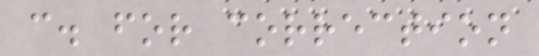c. for correction
